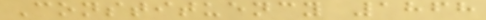Constituency 1868
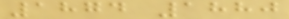1874 1880
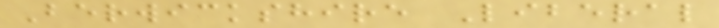Berwickshire Liberal
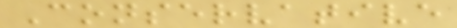Conservative
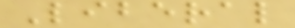Liberal
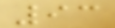93
